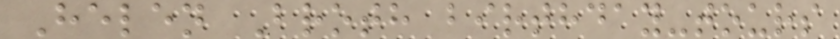Helen Broth birthday-tours
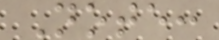Note:
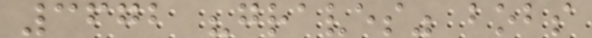3672 "graves" bobs
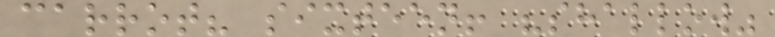carrot? sixteen! "shallow"
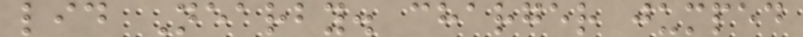lid Nearby. charger jumped
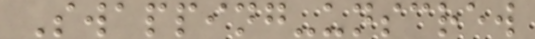Swapping-unscrew
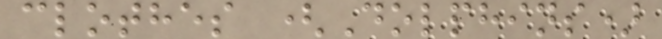clothes (Dolphins)
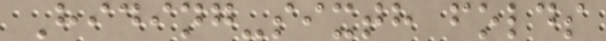Hiding-sixth folds
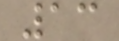13
